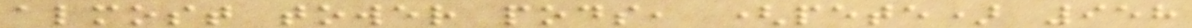almost tower pods, (pete) 958
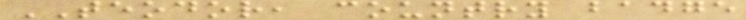TEODOR, country badge
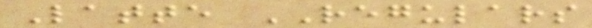Latte REGULARS
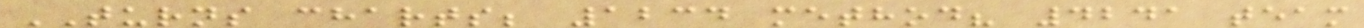TURNS charts; 1234 method? 4241 team
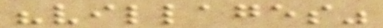"villages"
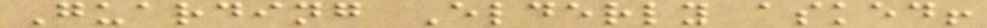Guarding Elderly asked!
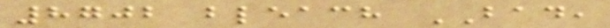8702 bleach BAD,
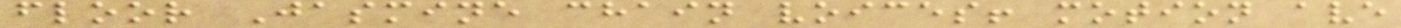floor Jasmine chain voices! motion ave
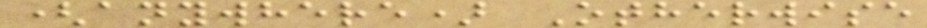(anywhere) Otherwise
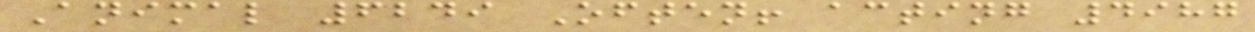Animal 6249 Often! acting 4987
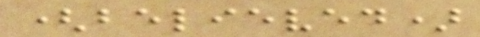(believed)
